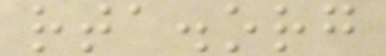rta.org
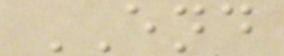END
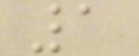1
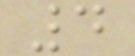4
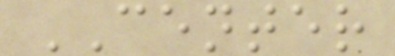CENTER
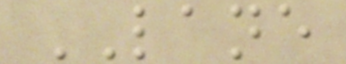LANE
